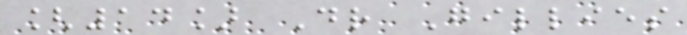[14] Dr Gillies
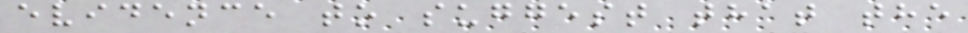evidence to suggest that the
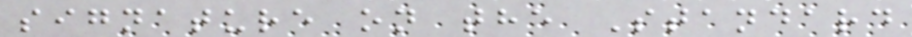signature on the Standard
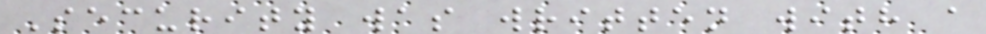Security was written with a
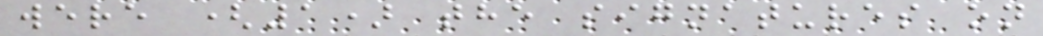were (1) the signatures on
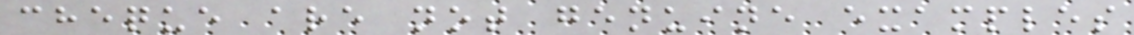cheque are not genuine examples
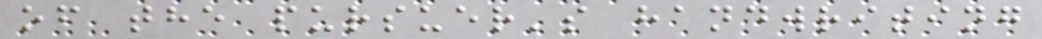of the pursuer's handwriting
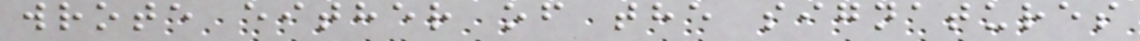wrote either of the signatures
